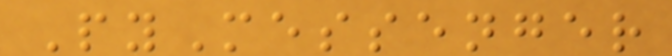PyMessenger
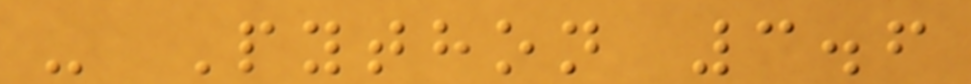- Python 3.6
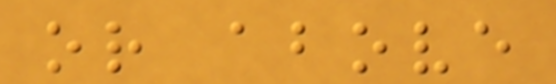or above
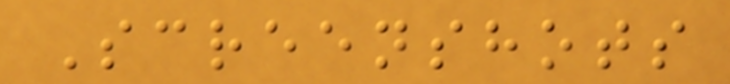Screenshots
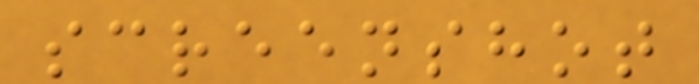screenshot
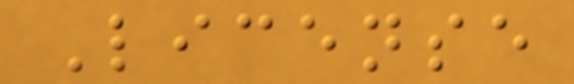License
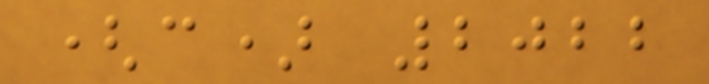(c) 2022
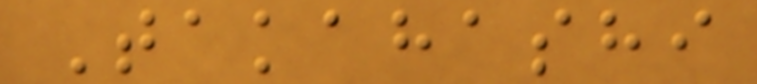Takahashi
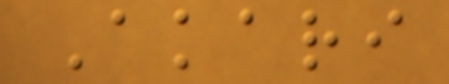Akari
